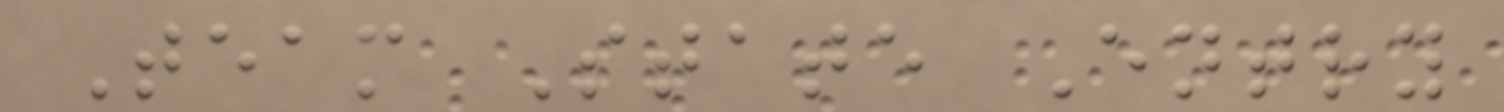Team State Entry
